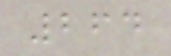264
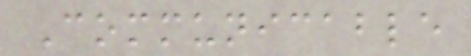Communicable
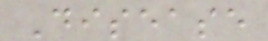Disease
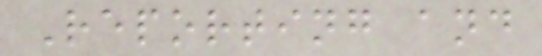Reporting and
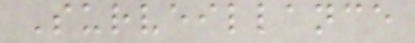Surveillance
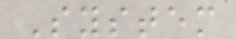System
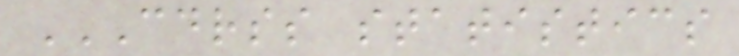CDRSS STATISTICS
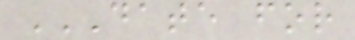DATE FOR
